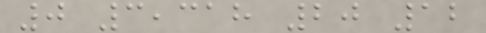0 3,318 20 12
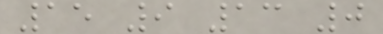15 9 13 0
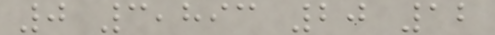0 3,893 20 12
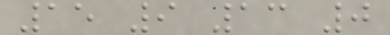15 9 13 0
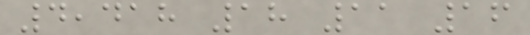4,418 18 11 16
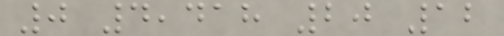0 4,418 20 12
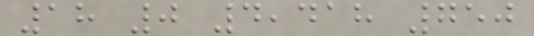18 0 4,418 750
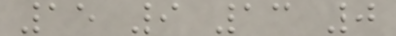15 9 13 0
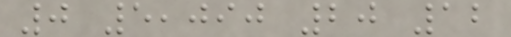0 5,090 20 12
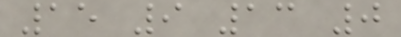15 9 13 0
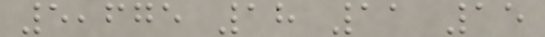5,675 18 11 15
